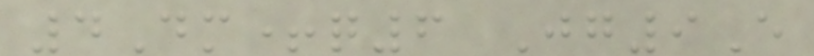4Dm+q6 Jg9E
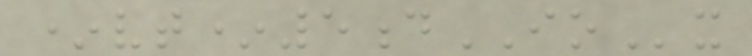*vt*5dIOx
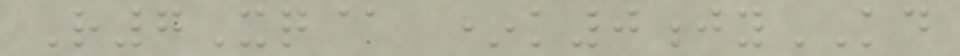R7Xq@ *k0jyKD
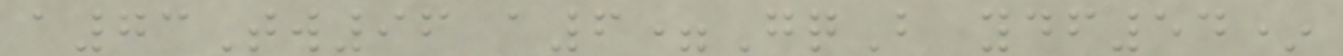a73Tw96 a6=GqB ydf54*
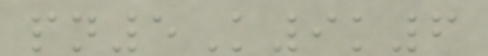pn5K9k6
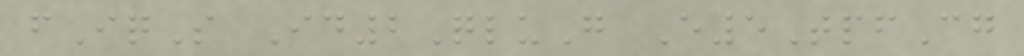fIqS Id2QluG E5TpfCg
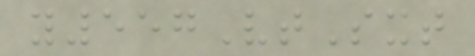y557VtSxt
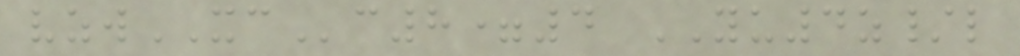vzwXCc8=4 YU4z/l
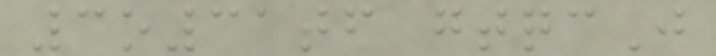3o31tf gtqcJ
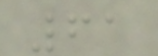61
